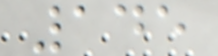145
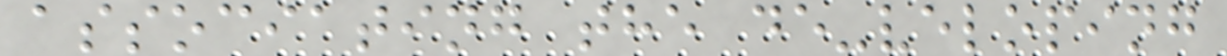associating the de-veloping
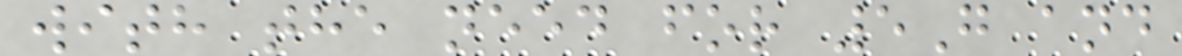with the need for 5G and
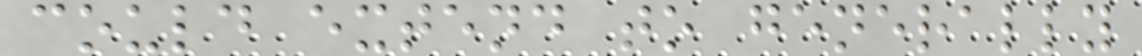could extend to generally
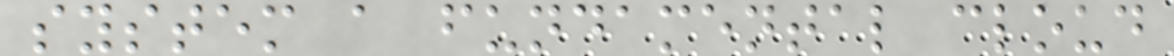system a fundamental cloud
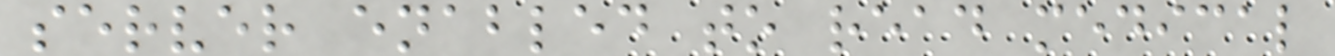server enabled to read medical
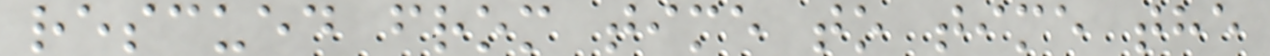rescued from time to time the
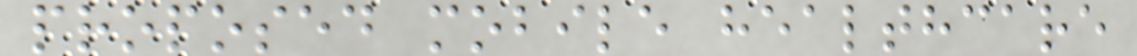proposed mobile healthcare
